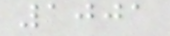1001
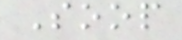Soop
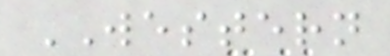WESTERN
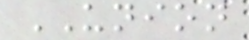UNION
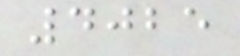4025
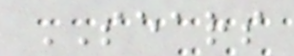SEARS
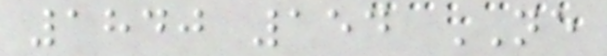1840 154 NE
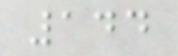144
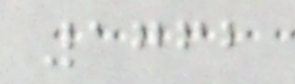1762
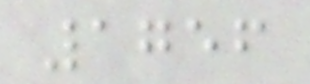1756
